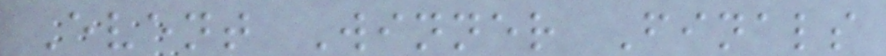Event Winner Finals
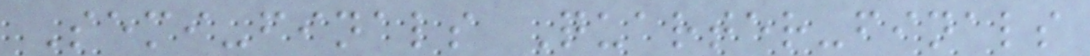Semi-finals Quarter-finals
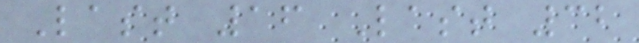Last 16 Last 32
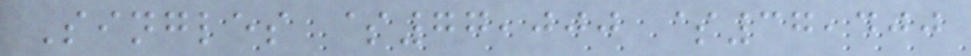Singles $77,000 $37,400
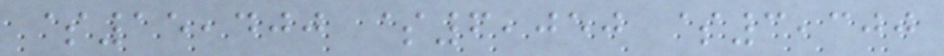$15,400 $6,050 $3,300
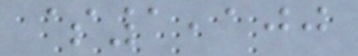$1,100
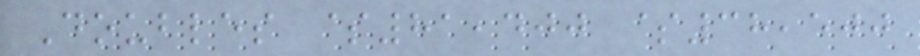Doubles $81,400 $38,500
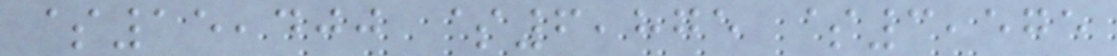$15,400 $6,875 $3,575
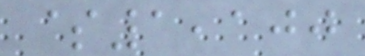$1,100
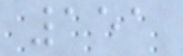151
